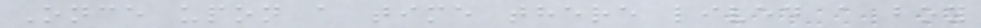Once upon a time there lived a boy
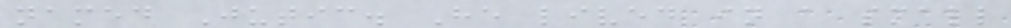named Jutic. He lived in a small
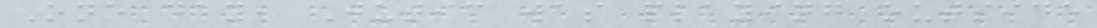One day, Jutic was playing outside
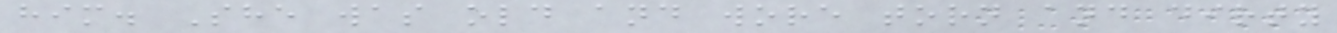him. She was old and wore torn and dirty
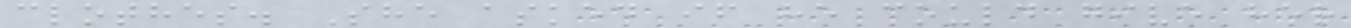clothes. She asked if he could give her
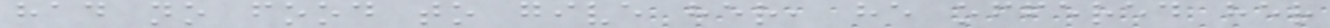had no food to give her, he offered her
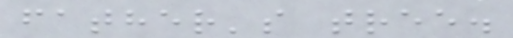father's tree.
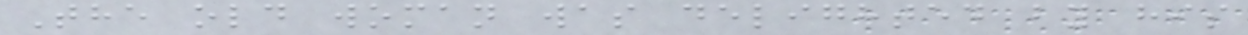The old woman was delighted by his
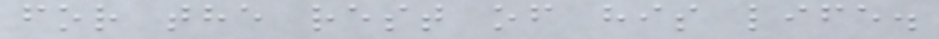for the rest of his life.
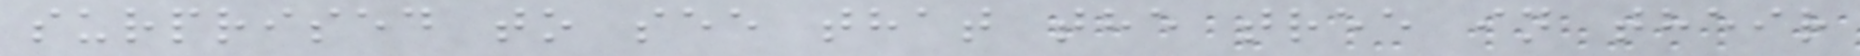surprised to see that the tree in their
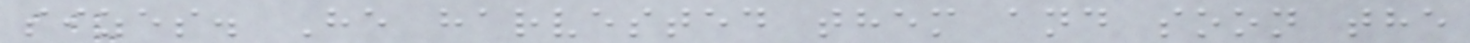sizes. He harvested them and soon the
